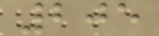205
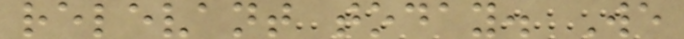relevant today. We
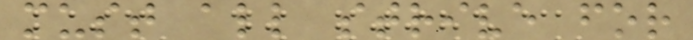must all strive for
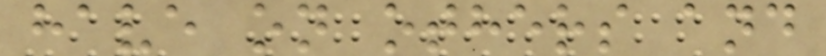have on others and
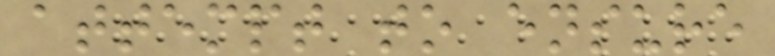attempt to ensure
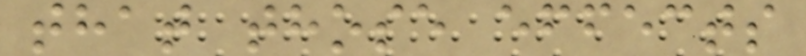that those effects
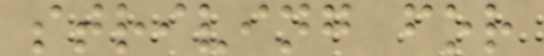striving for
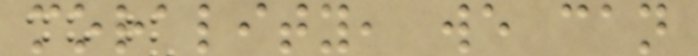morality, we can
